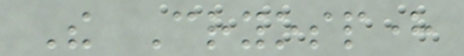The Cryosphere
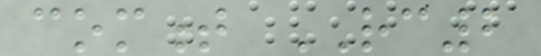comment RC2
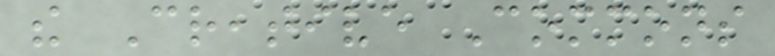the Creative Commons
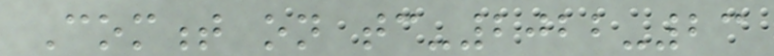Comment on tc-2022-23
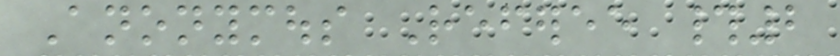Anonymous Referee #2
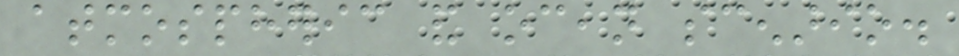atmospheric and ocean scenario.
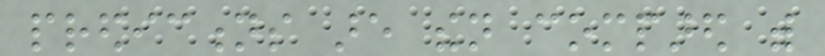predictions are then compared with
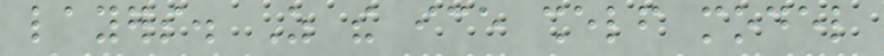layers. As the ice shelf model
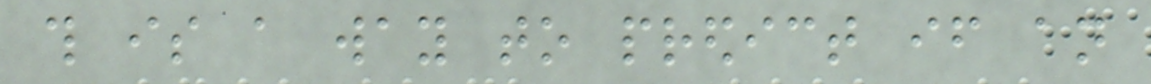this is a way to predict if an
